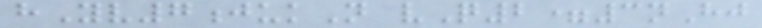hYv7jukN vQ2=3nHj
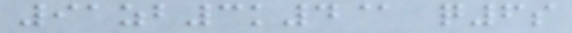91zb3k4@ q6s
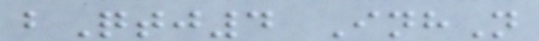bQtj4 InhN
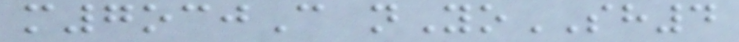m7ocjC nYoSH4
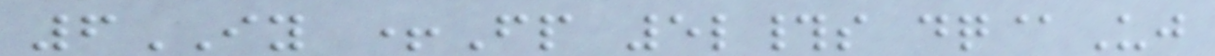6IY +Fp 5l#s dq@Uj
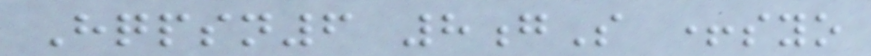Hqpsn6 8gS +syo
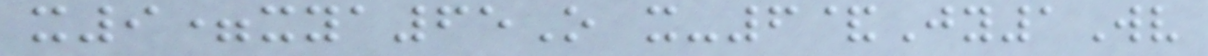x9=xya65O x-6&Jy1Wv
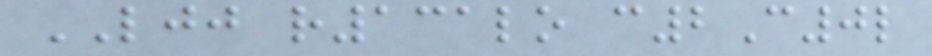LJJ r131lo c2C0l
